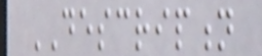DESCRIPTION
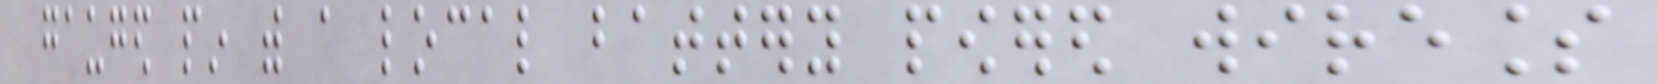gauged pin with a local battery powered wireless
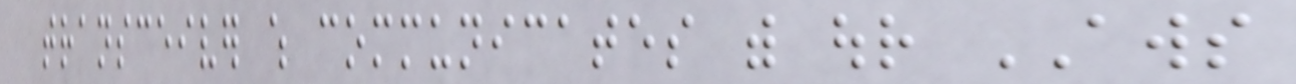transceiver which communicates with our AWS
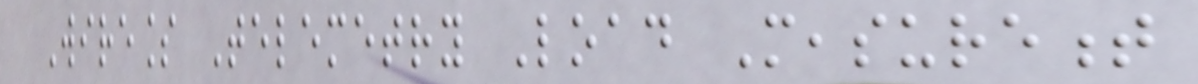Wireless Telemetry Load Measurement
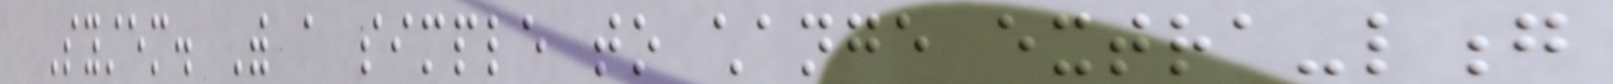System. With a simple to change extra-long
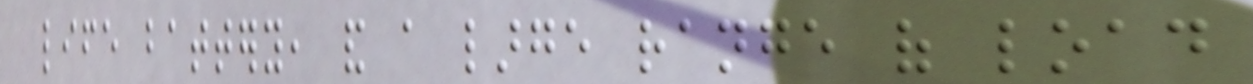life battery, and a large range of load
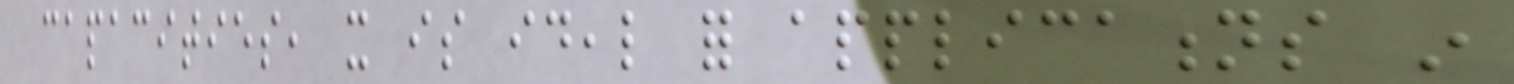capacities, it is ideal for applications in
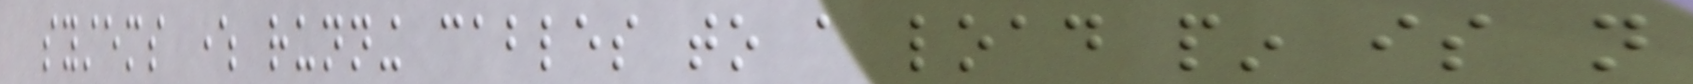systems where running cables to a load pin is not
